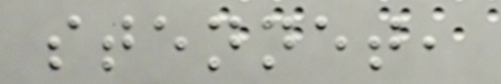stennet,
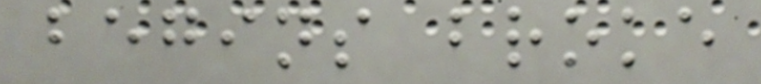begins broke
